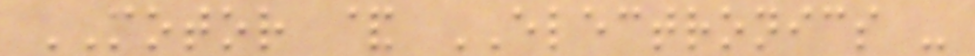MOTOR & ELECTRONICS -
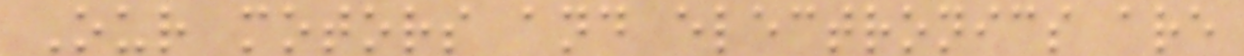Our motors and electronics are
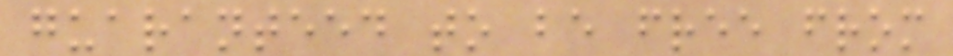guaranteed to be free from
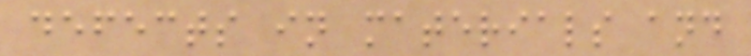defects in materials and
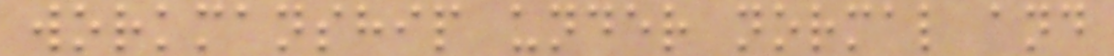workmanship under normal and
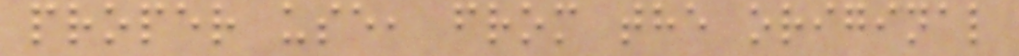proper use, from the original
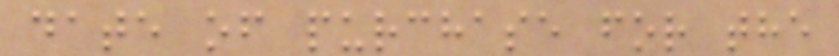date of purchase for the
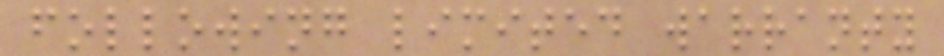following limited warranty
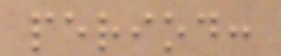period:
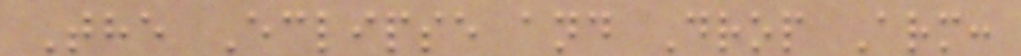The Eclipse and Drop Arm:
